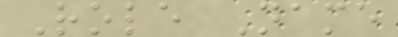Role Name
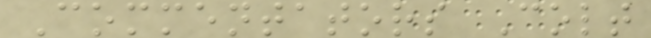Commentators Colt
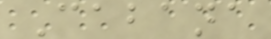Cabana
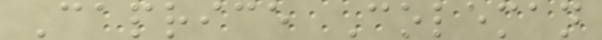Caprice Coleman
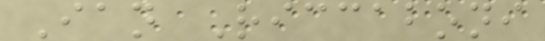Ian Riccaboni
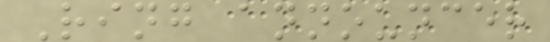Ring announcer
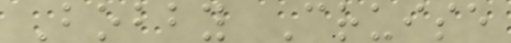Bobby Cruise
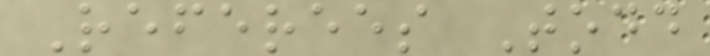Referees Todd
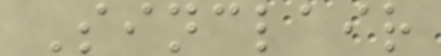Sinclair
